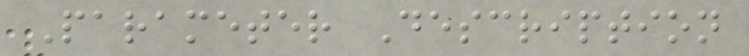Parameter Description
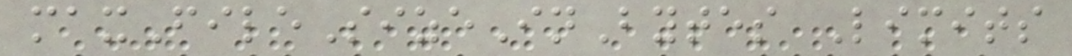maxFileSizeInBytes Limits
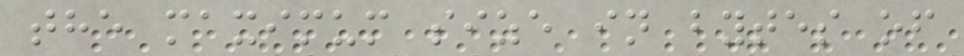the maximum size in bytes of
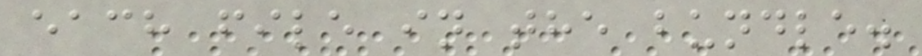each file in the bundle.
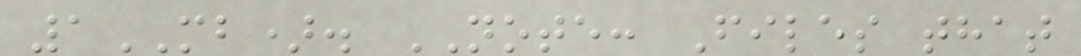1MB). NOTE: Files that
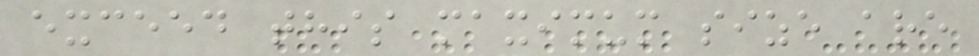exceed this maximum size are
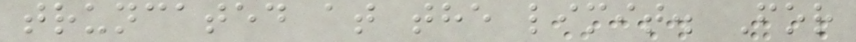truncated at the limit. For
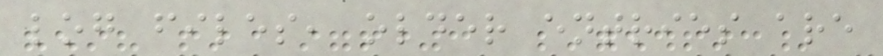log files, older entries are
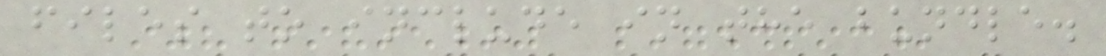files to include in the bundle.
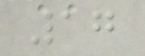17
